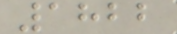1822
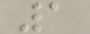1
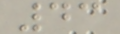43
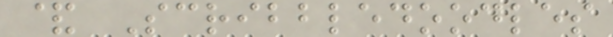& Scribbledoodles
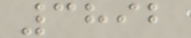3892
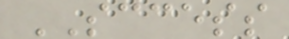SCCESS
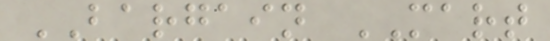BARGAIN MART
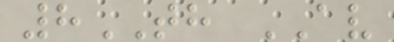8TH AV
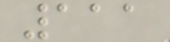111
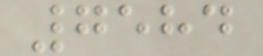7584
